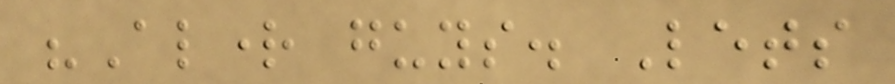"Alright guys. Lets
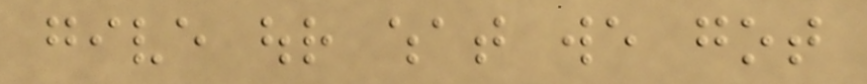give our what we got
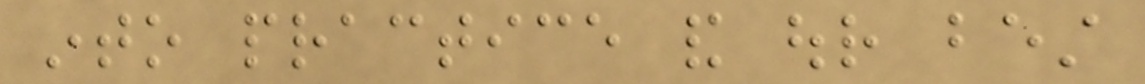into practice and our best
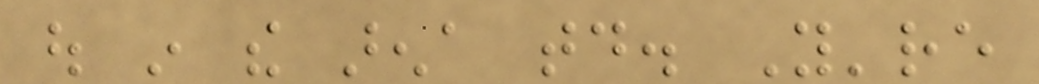out in the arena today. You're
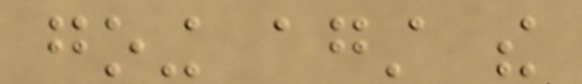going against the
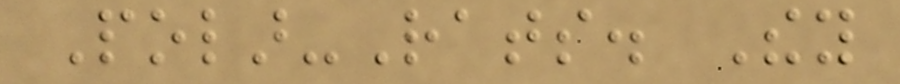Polar-Rats. They
